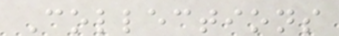Collections
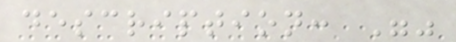description: ""
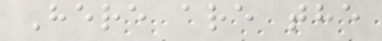Here are the
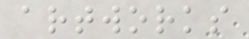artworks
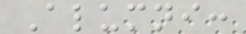Alumni:
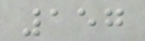157
